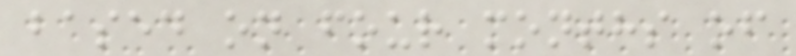based on four months of
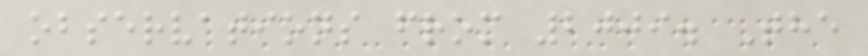observations from 2009. The
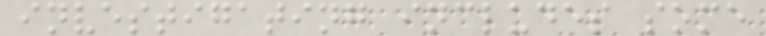investigating includes some
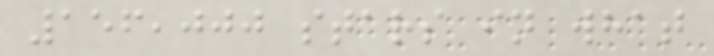156,000 stars in what
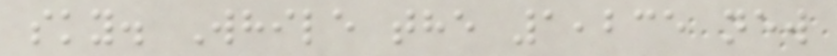sky. While the 1,235 new
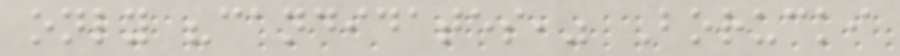only "candidates," Borucki
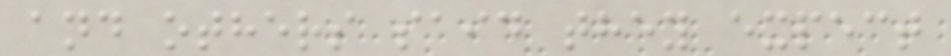and others said they expect
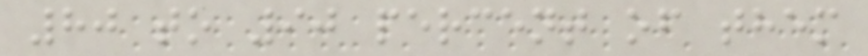80 to 90 percent of them
